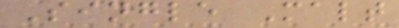Single Malt
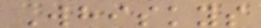Whiskys
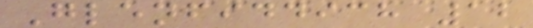Glenfiddich 12
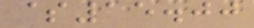$15.00
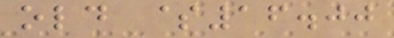old $16.00
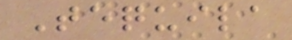Tequila
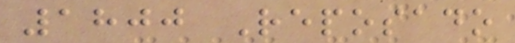1800 Reposado
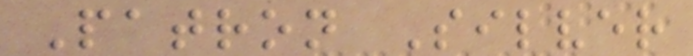Patron Silver
